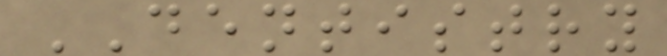DENTISTRY
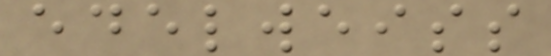edelweiss
